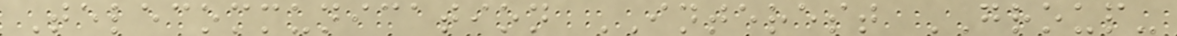Telecommunication INTEREST GROUP-
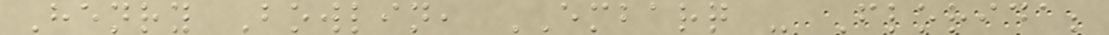Henry Bowlin, EMBARQ - Florida;
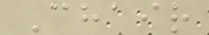Chair
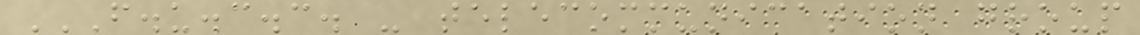F.U.C.C. - TELECOMMUNICATION GROUP
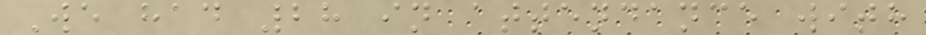We had 28 in attendance with
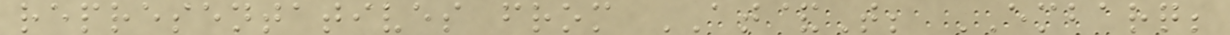representatives from AT&T; EMBARQ;
